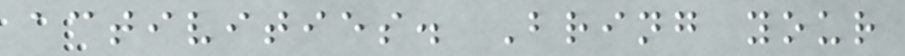activities. Bring your
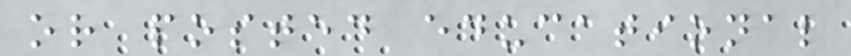or posted educational
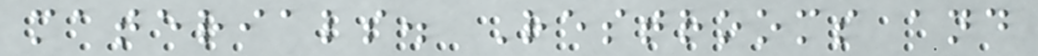materials. Restrooms and
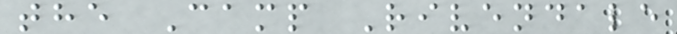the Camp Rivendale
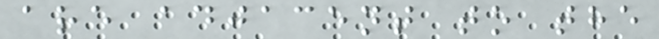are adjacent to the
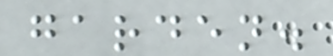garden.
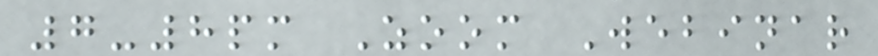7-8pm Zoom Webinar
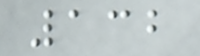132
